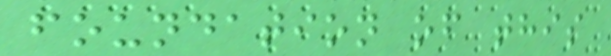foundation of this
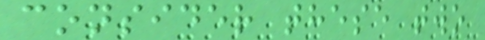consider these two
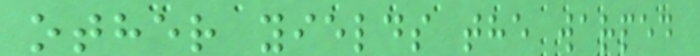other yields the warped
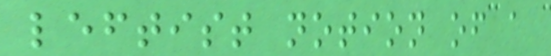leftist notion of a
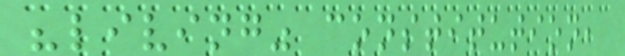"living" constitution,
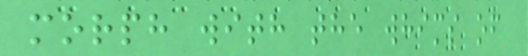morph with the whims of
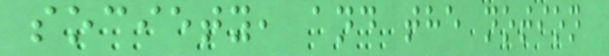society, and the notion
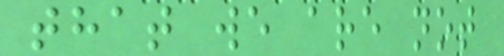that we are not
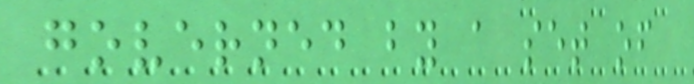governed by a set of
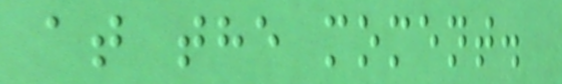at the moment.
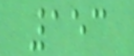153
